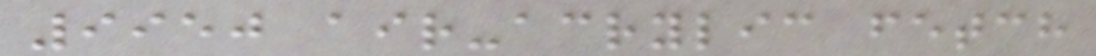9950 air-acrylic fetch
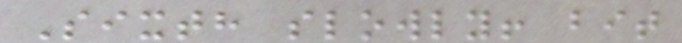Sixth slowly! bit
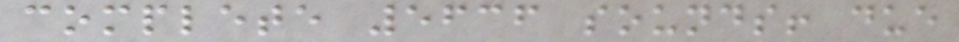complete 5636 sounds! due
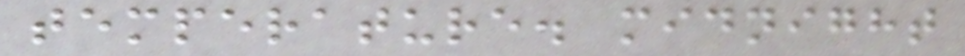temperature. midnight
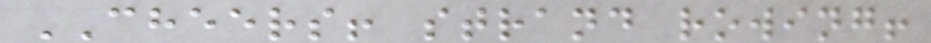CHEERS! strand rowing!
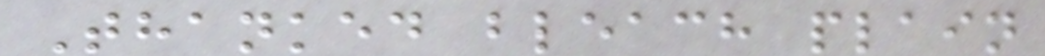Thanked bleach plain
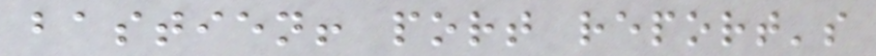bastien! port report's
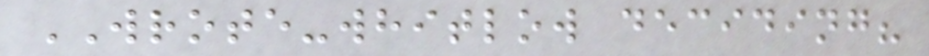WROTE-whitlow deciding?
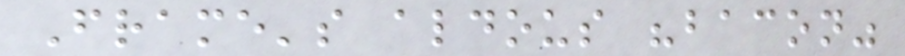Frame's aldous "bacon"
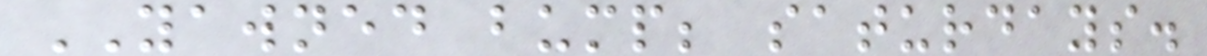YAWNED bump; saturdays.
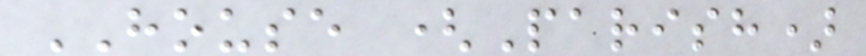HOUSE (Parish)
